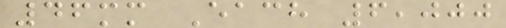46mm Each 6,000
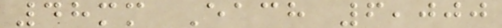48mm Each 6,000
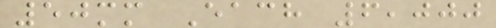50mm Each 6,000
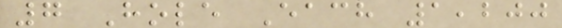7 Hole Each 1,200
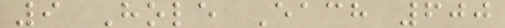9 Hole Each 600
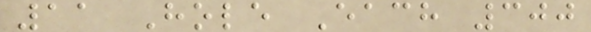11 Hole Each 300
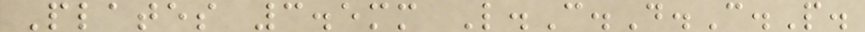Plates 3.5mm L.C.D.C.P.
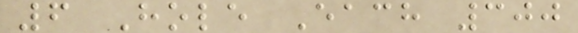6 Hole Each 300
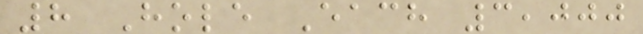8 Hole Each 3,000
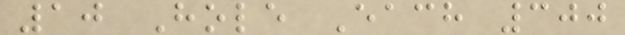10 Hole Each 300
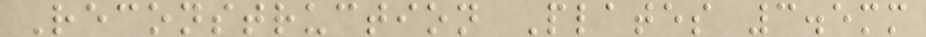Reconstruction Plates 3.5mm
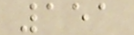151
